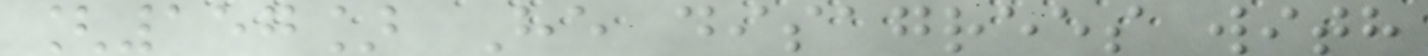[157] He disagrees with
